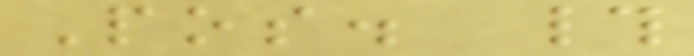Pos. #
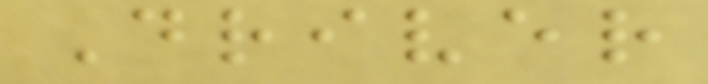Driver
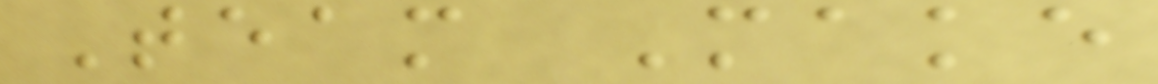Team Make
